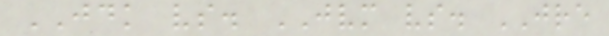JDK vs. JVM vs. JRE
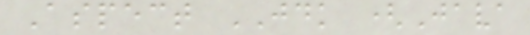Aspect JDK (Java
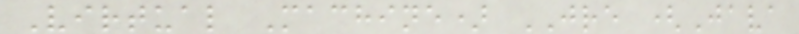Virtual Machine) JRE (Java
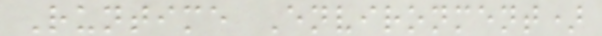Runtime Environment)
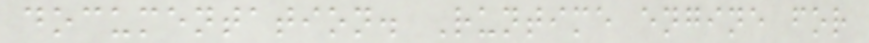documentation. Runtime engine for
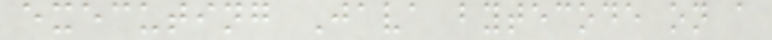executing Java bytecode on a
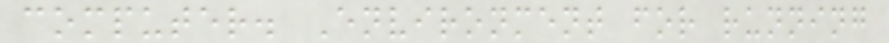computer. Environment for running
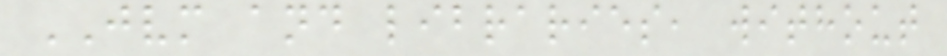JVM and libraries, without
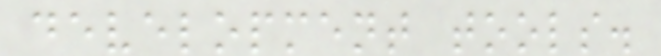development tools.
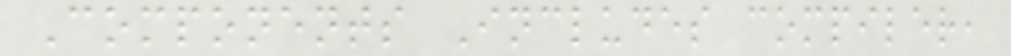Components Includes compiler,
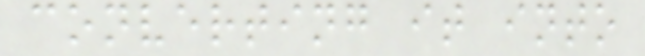converting it into
